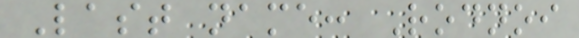Last name: Rodnoi
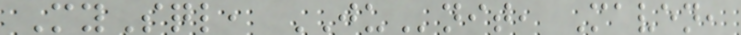MySql, JUnit, Maven,
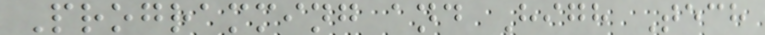Programming and High Tech
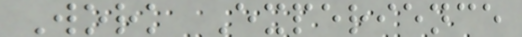Work Experience
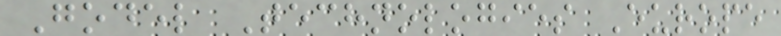Godel Technologies Europe
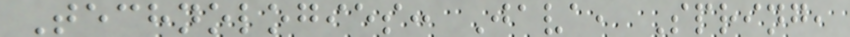Technologies: Java, Spring,
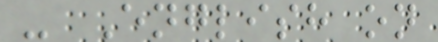- English on
